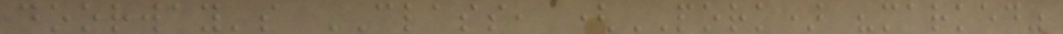doorway's CLASS, (PORK) "marked"
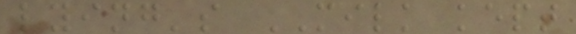lying's MILK kept
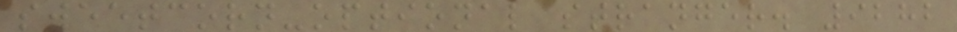sweetcorn-optional stranger. 9282
